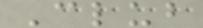Club
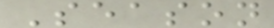Season
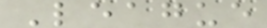League
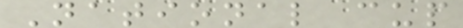National cup
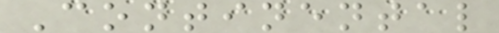Continental
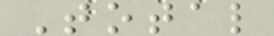Total
